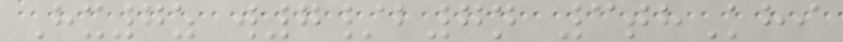Hx7z w7/b7n 3thKhi
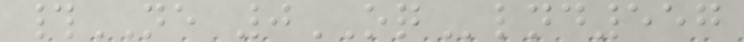#NE 0OQlnd557
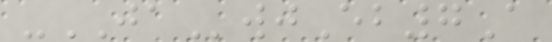-JAwjEb7A
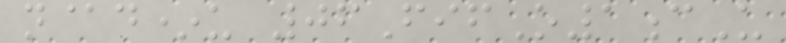n@d*u 06FifO1cU
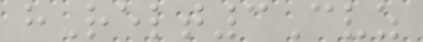hRelt3Cvz
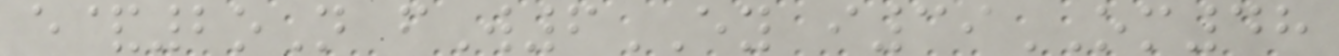e&2oN fW6EY i39OM48
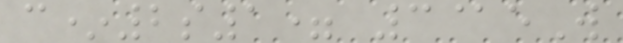c*2s1= 3@eW
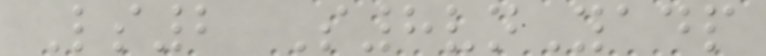Ls2 S8vnYadp
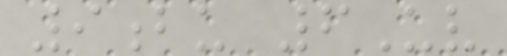9bu 6Uv
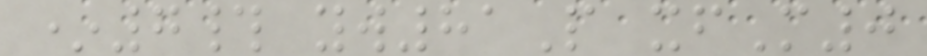*7# yw81P xfM0
